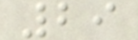29
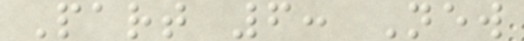Part 6: New
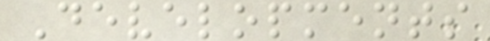Developments
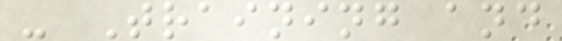- Training and
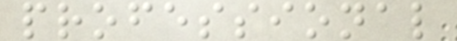professional
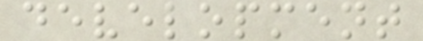development
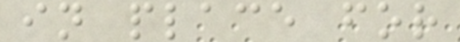in place for
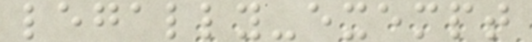legally-exempt
